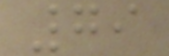79
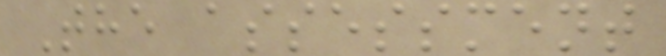The assessment
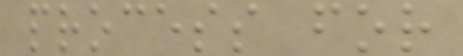process for
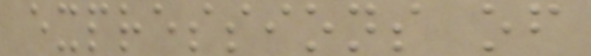expressions of
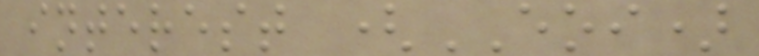interest (EOI)
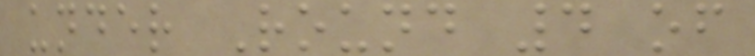under Round 4 of
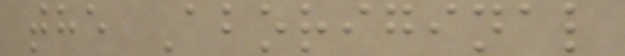the Aboriginal
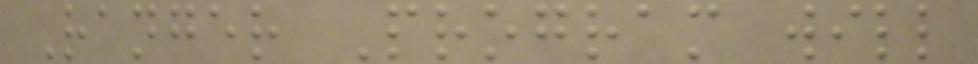Ranger Program will
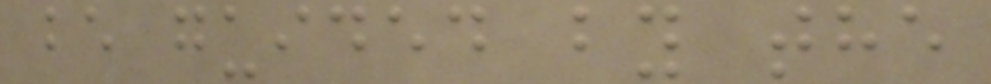be guided by the
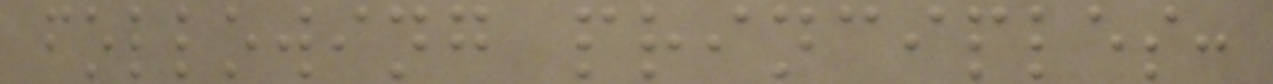following principles:
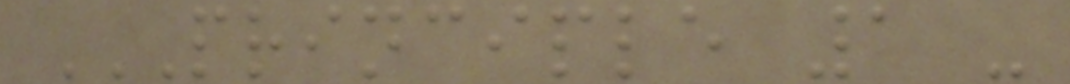PRINCIPLE 1 -
